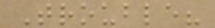Trouble?
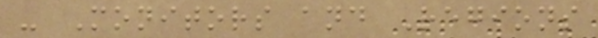- Monitors and Regions
